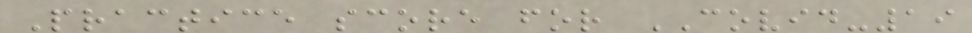Practice score for COVID-19
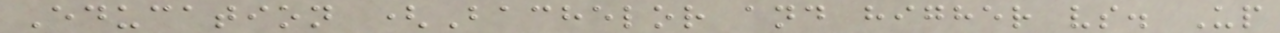Education (Bachelor and higher vs. Up
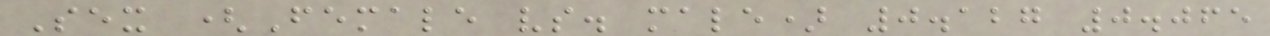Sex (Female vs. male) 0.127 0.065
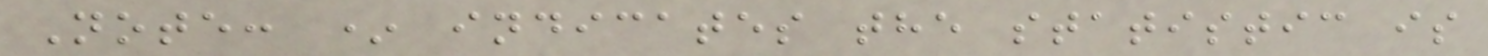Note: * indicates the statistic is
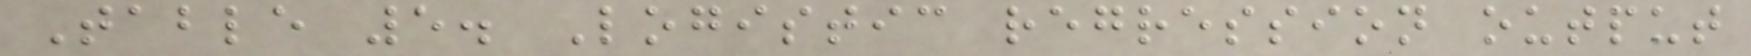Table 5. Logistic regression output
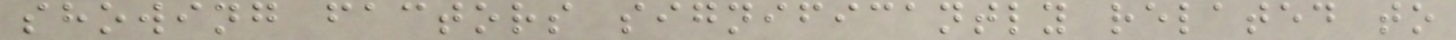showing factors significantly related to
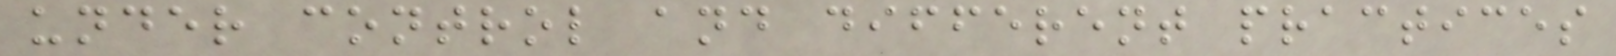under control and different practices
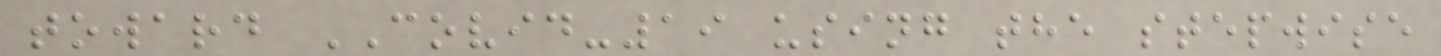toward COVID-19 using the stepwise
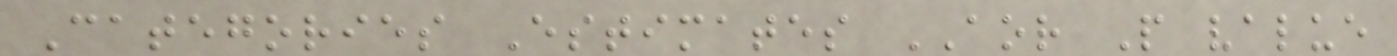Categories Estimates AOR P value
